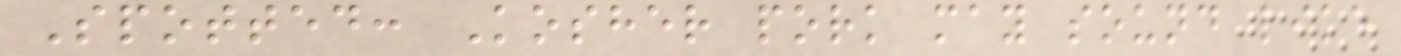Spotted: Kosher pork may sound like
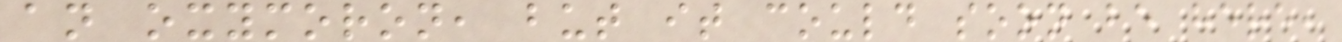an oxymoron, but it could soon be here,
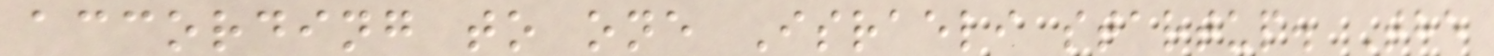according to one Israeli startup. The
